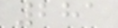281
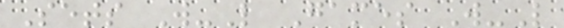Sets W-L Games W-L
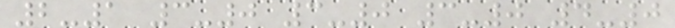2-1 3-0 3-0 3-0 4-0
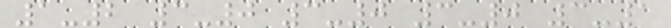1-2 3-0 3-0 3-0 3-1
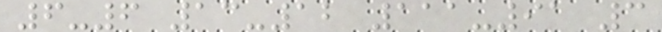6-6 13-12 111-91 3
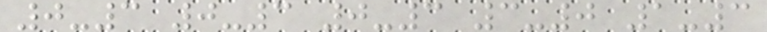0-3 0-3 0-3 3-0 1-3
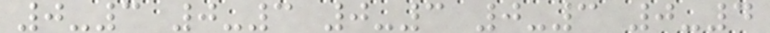0-3 0-3 0-3 0-3 0-4
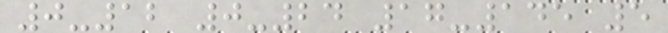0-12 0-24 17-145 5
